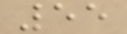55
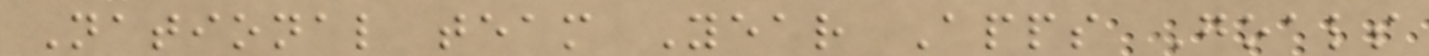National team Year Apps Goals
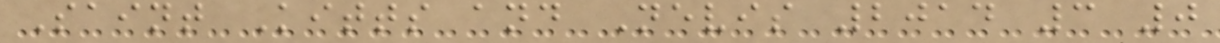Saint Kitts and Nevis 2014 3 0
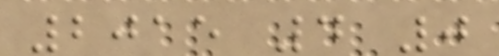2015 4 0
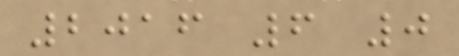2016 6 0
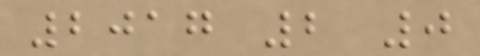2017 2 0
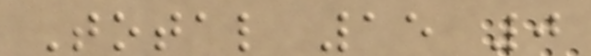Total 15 0
